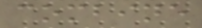combine
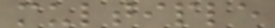multiple
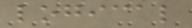logical
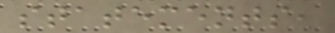statements,
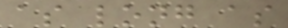as long as
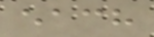each
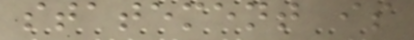statement is
